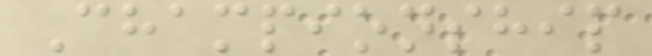Championship
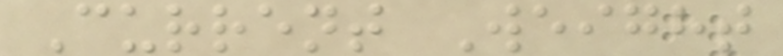Current Weight
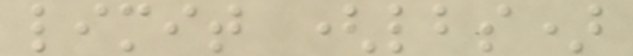limit (lbs)
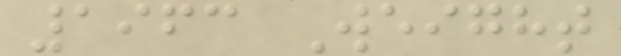1963 Weight
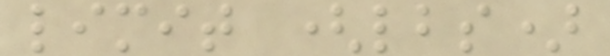limit (lbs)
